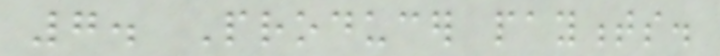7. Producer payments.
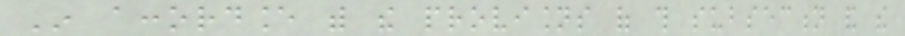In accordance with the provisions of this subsection and the
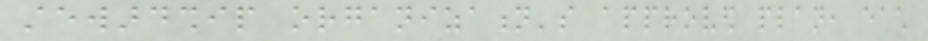stewardship organization's approved plan, each
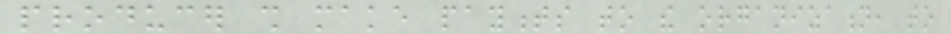producer shall make payments to the organization, to
